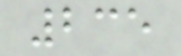235
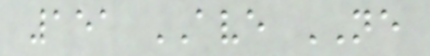151 AVE NE
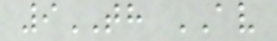9TH AV
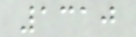1310
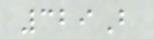329B
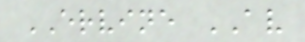ERVINE AV
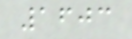1603
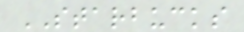STARBUCKS
